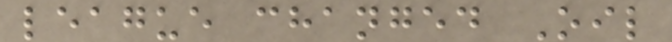league changed Oil
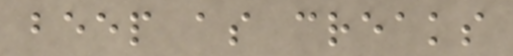beep as creaks
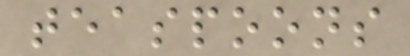teaspoons
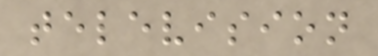television
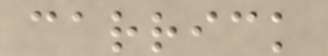carrick
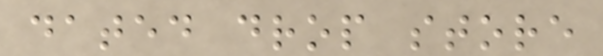dated drop store
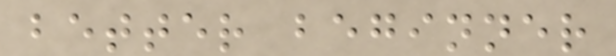better beginner
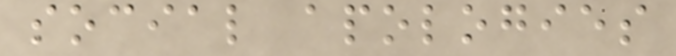social apologies
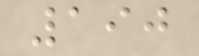190
